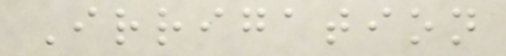Irrigation
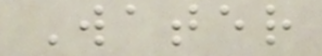Water
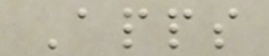Apps
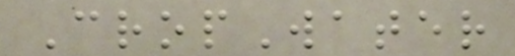CropWater
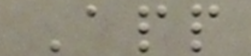App
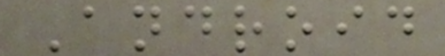Android
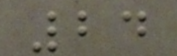24
